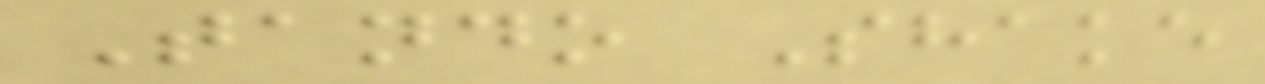Tando Shake
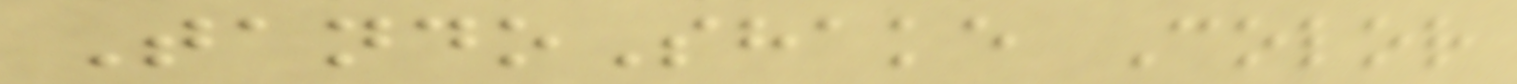TandoShake Color
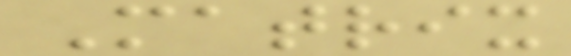Matrix
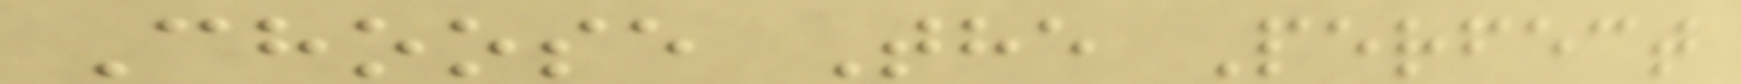Choose The Perfect
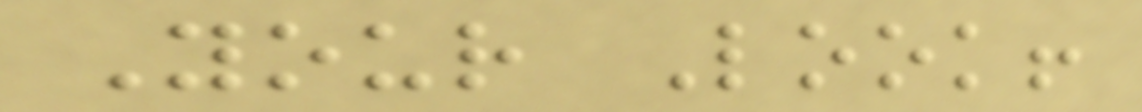Your Look!
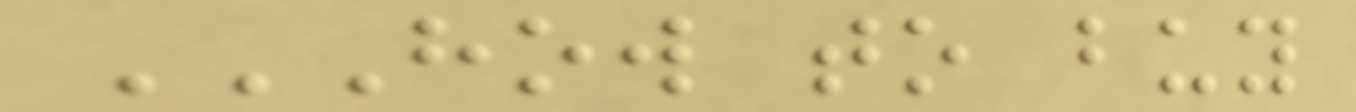HOW TO BUY
